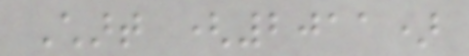Chart (2011)
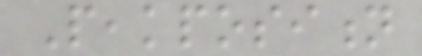Peakposition
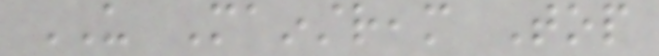US Mainstream Top
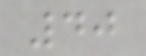40
